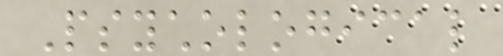Psychological
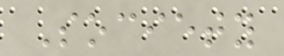Society
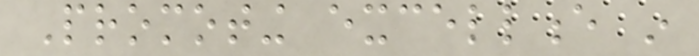Promoting excellence in
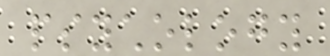psychology
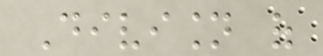Division of
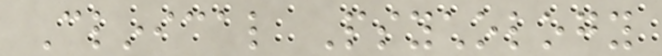Clinical Psychology
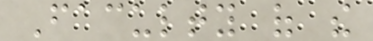Faculty of the
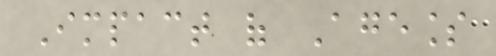Impact of Ageless
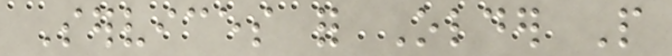Services for Older People
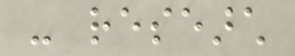- research
